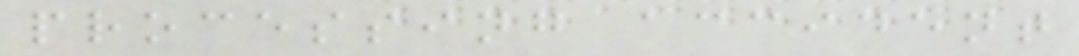processing accident
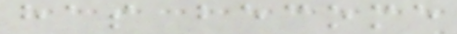has become
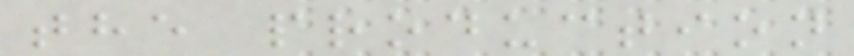the production
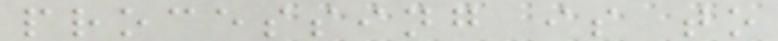processing is to
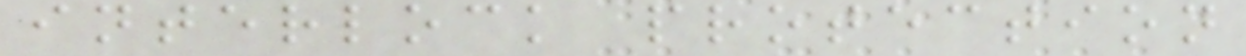interlock protection
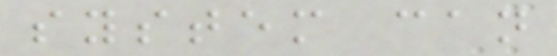system can
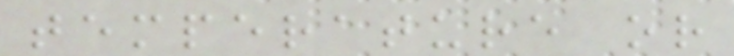temperature or
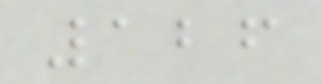126
